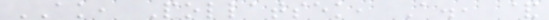AK, Pollatsek, A., &
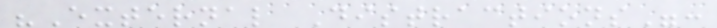"External Distractions":
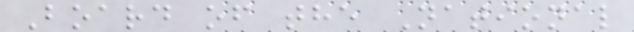Board of the National
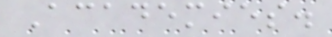Academies.
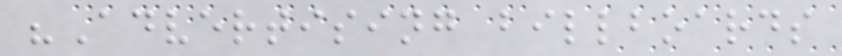"Advertising billboards
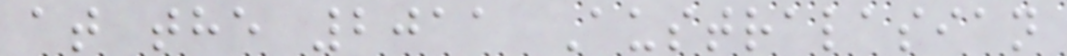at the 2011 Australasian
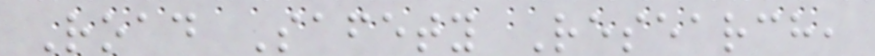Road Safety Research,
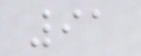91
